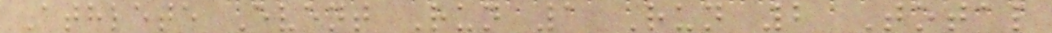Athlete Event Run 1 Run 2 Total
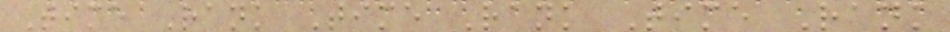Time Rank Time Rank Time Rank
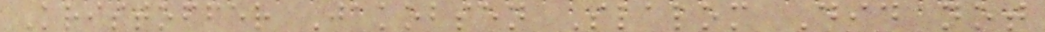Kristoffer Jakobsen Slalom Did not
